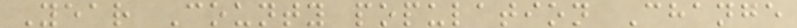Year County population Change
